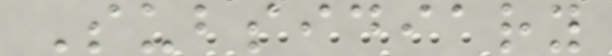Subsidiary
